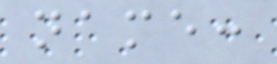name:
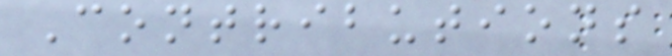Contributions
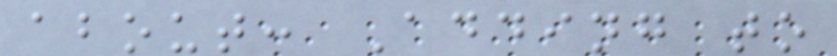about: Adding to
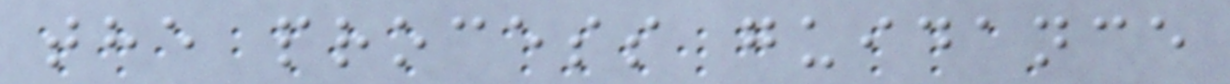the process guidance
